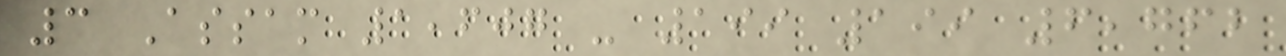3 Assam 1,607 - 199 199 6,762
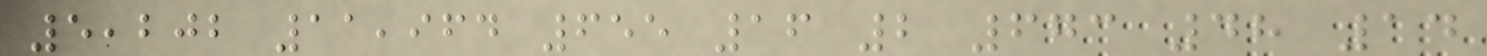5,202 11,964 655 16 2 673 48 14
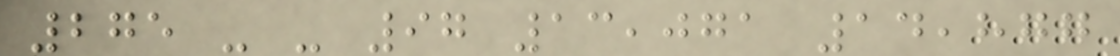275 - - 97 13,071 14,877
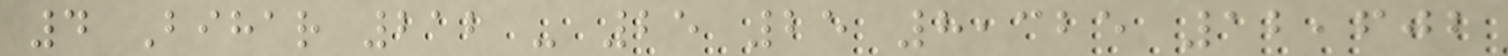4 Bihar 212 - 25 25 8,325 12,602
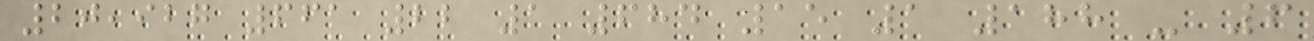20,927 661 22 1 684 15 1 188 - 6
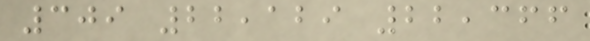309 22,129 22,366
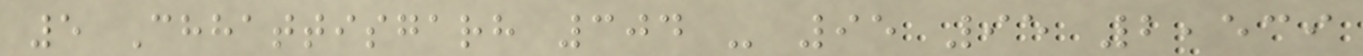5 Chhattisgarh 304 - 95 95 2,539
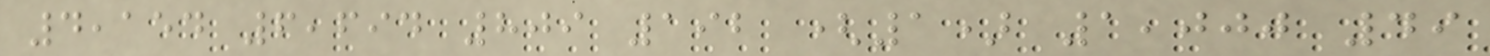4,154 6,694 809 192 (1) 1,000 49
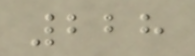228
